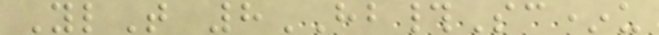YlT 8HB#Sc*u
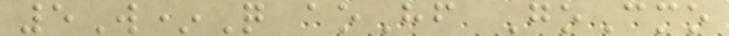5W*Q aoHf GoCmo
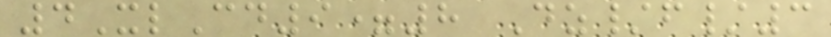4XlCd9=8 Dz/f/3
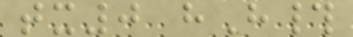tx0 hH#
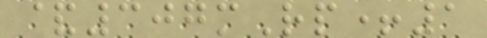&307mRp+1
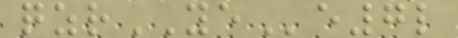qzrYEe7l
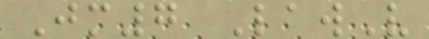Jm7 LawV
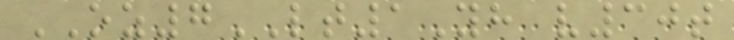OZ7LT1Yh v30t
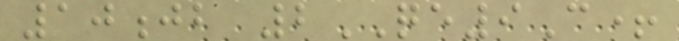10jb 2QE9C+
